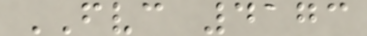FVC 4173
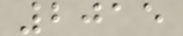2015
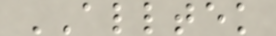ALLTEK
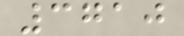3710
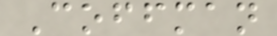Coffman
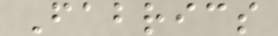Fabrics
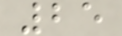25
